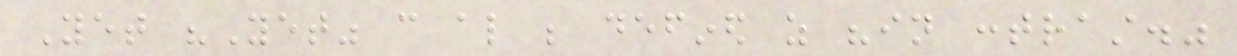Yet "Yet" can also be defined as "in contrast."
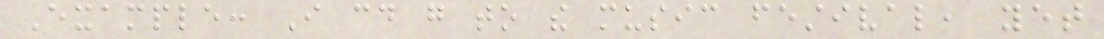Example: I could go to the music festival, yet
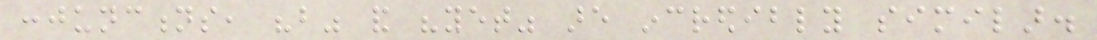conjunctions, "but" and "yet" are incredibly similar.
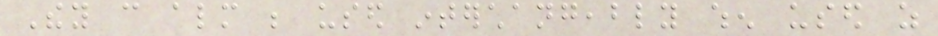They can almost be used interchangeably when used as
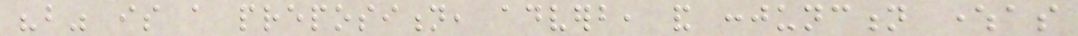"but" is a preposition, adverb, and conjunction whereas
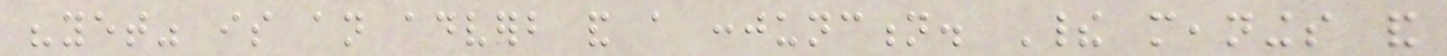"yet" is an adverb and a conjunction. Their meanings and
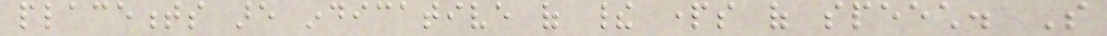placements are indicative of their parts of speech. So
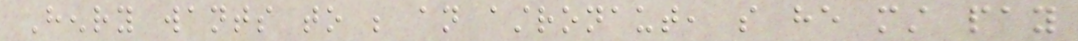Henry wants to be an astronaut, so he must pay
